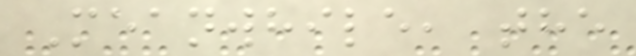Meanwhile, the
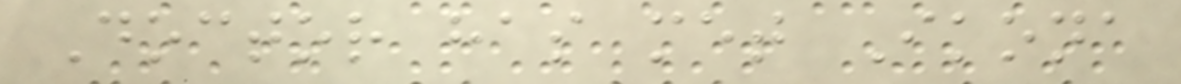Doctor has met Ikona
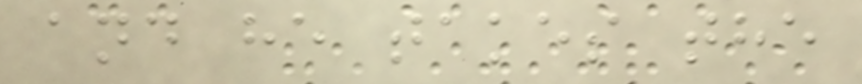and he takes the
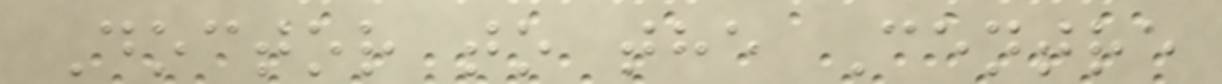Doctor to the Centre
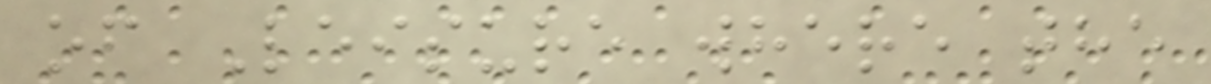of Leisure where the
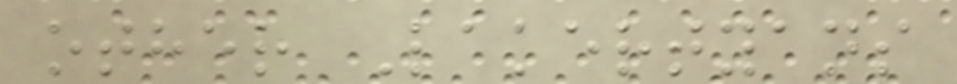other Lakertyans
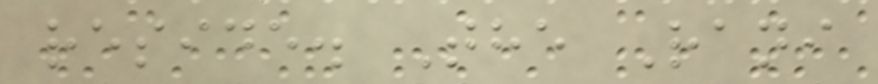reside. The Rani
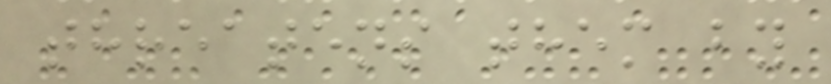threatens them by
